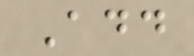Add
